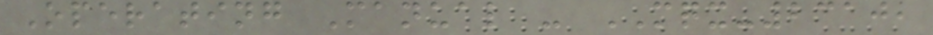Operating Manual - MQX-2310,
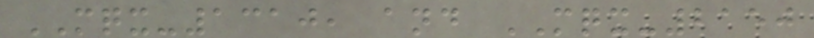MQX-1310, and MQX-2150
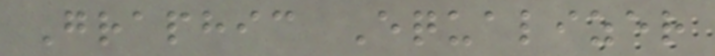Graphic Equalizer
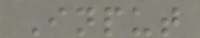Input
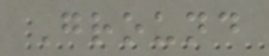Ground
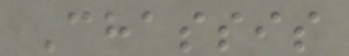Chassis
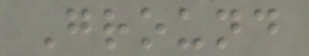Ground
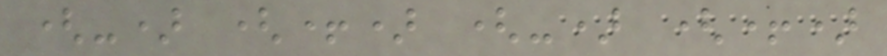(-) (+) (-) (+)
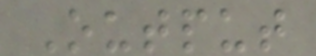Output
